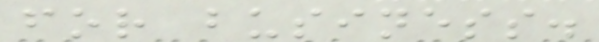for business.
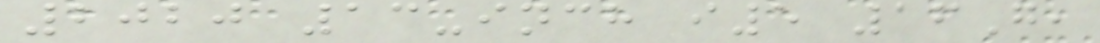2020 13-inch i5 16G,
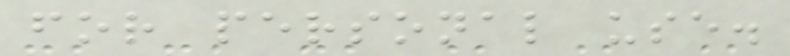for personal use.
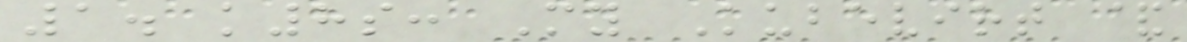1. k8s: My Kubevirt &
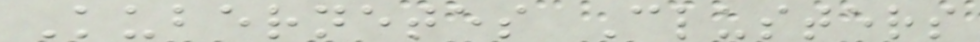Kubernetes Clusters
